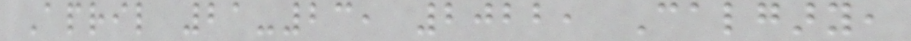April 21-23, 2022, Calgary,
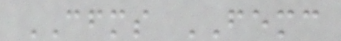CFMS FEMC
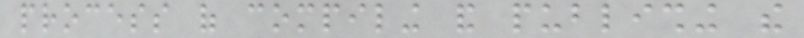process of compiling and publishing the
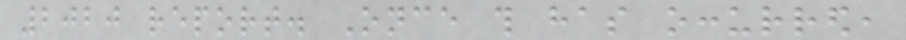2020 report. Once this has occurred,
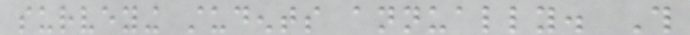surveying students annually. This
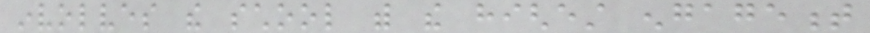involves the school with the highest engagement
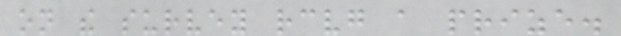on the survey receiving a prize.
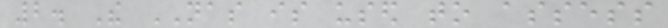2. The NAS is used to assess
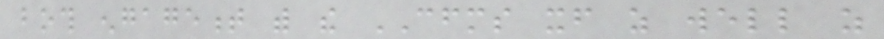both engagement with the CFMS itself as well as
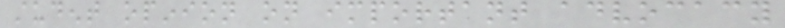student opinion on important advocacy
